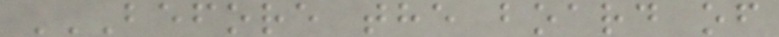BEFORE THE BOARD OF
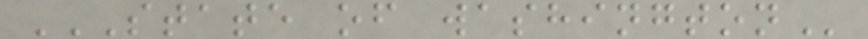STATE OF WASHINGTON
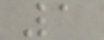1
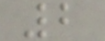2
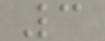3
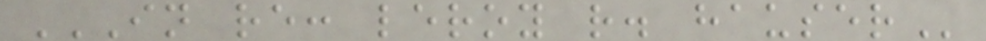IN RE: LEROY R. HAUSER
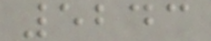5243
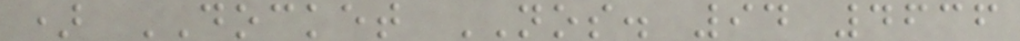) DOCKET NOS. 94 4636
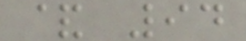& 94
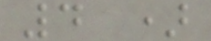4 )
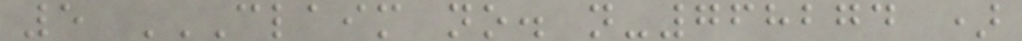5 CLAIM NO. N-768274 )
